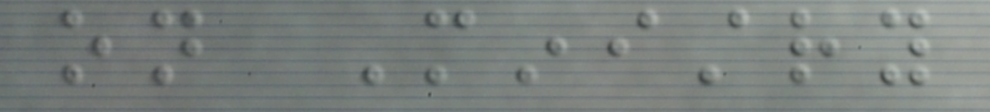on Ministry
